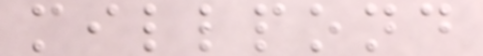millpond
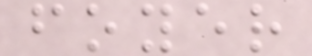foyer
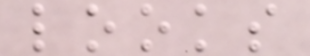looks
